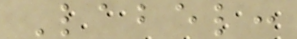Label:
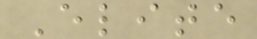Elite
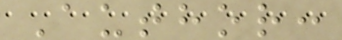Author:
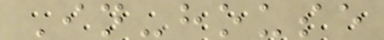In-house
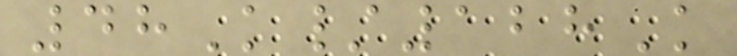48K/128K
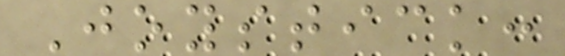Joystick:
